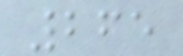265
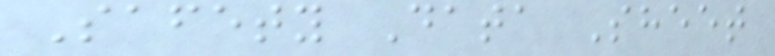Safety Data Sheet
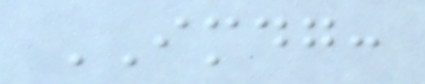IMDG:
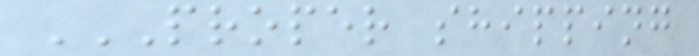PROPER SHIPPING
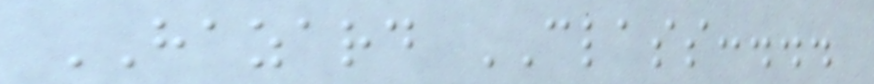HAZARD CLASS:...
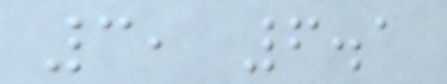3, 6.1
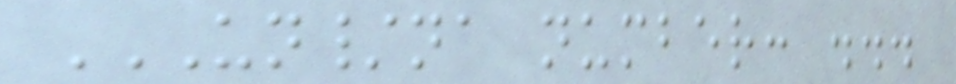UN/NA NUMBER: ...
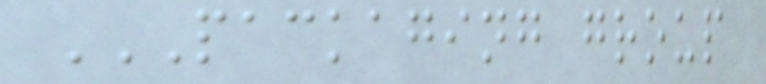PACKAGING GROUP
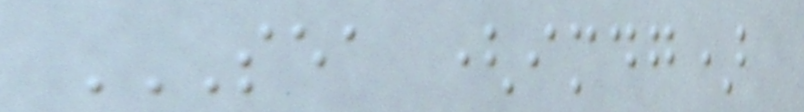SEA (IMDG)
